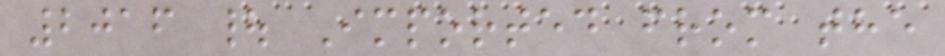2016 | Imported from the
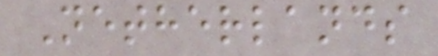Netherlands
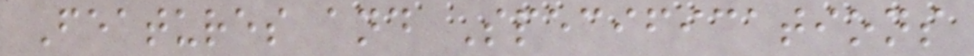Features and Specifications
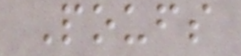Poufs
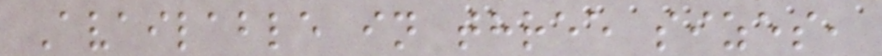Available in three sizes,
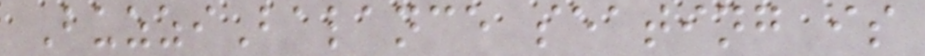BuzziBalance seating is
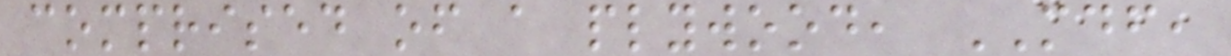comprised of a plywood, MDF,
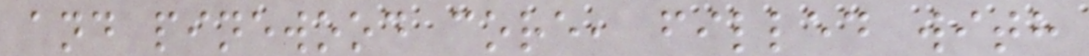and pinewood core, filled with
